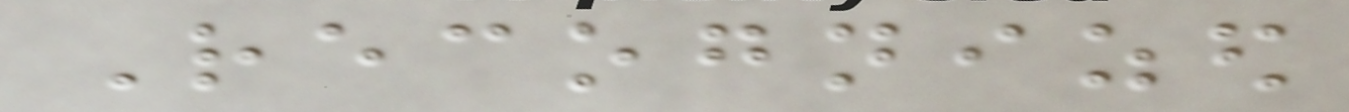Recognized
